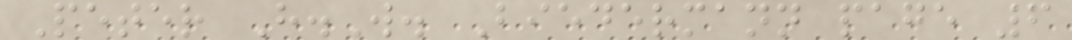Peter H.W. Biedermann page 6
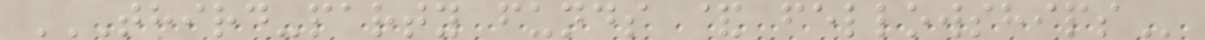THIRD-PARTY FUNDS & FELLOWSHIPS
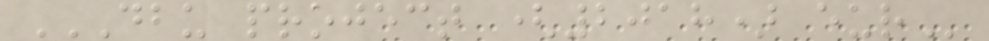DBU PROJECT (2018) EUR
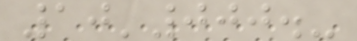10'000.-
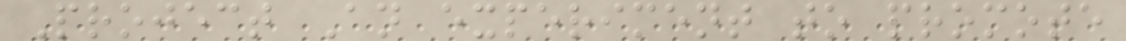Project An experiment to promote
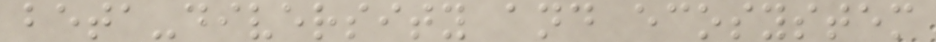beta-diversity and ecosystem
